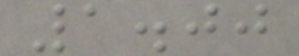1.00
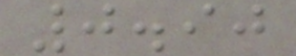0.90
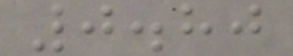0.80
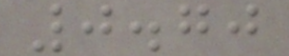0.70
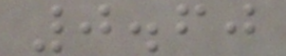0.60
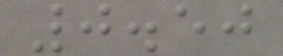0.50
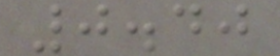0.40
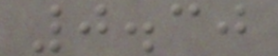0.30
